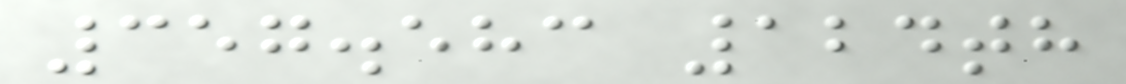357.583 124th
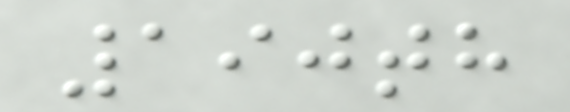190th
